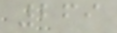269
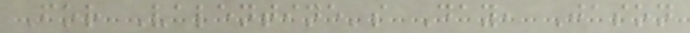For Valentine's Day, Jason
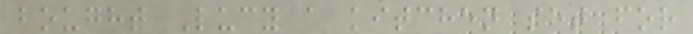bought Lucy a kitchen set for
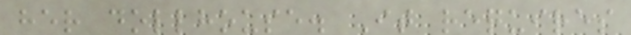her dollhouse. It requires
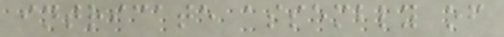intricate assembly of
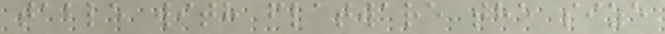table with flatware the size
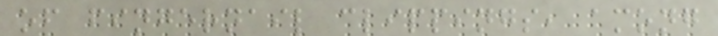of fingernail clippings, among
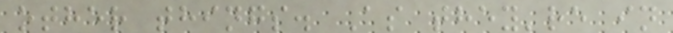other things. As they're in
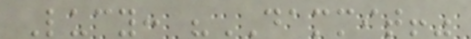Lucy: "DAMMIT!"
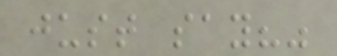just say?"
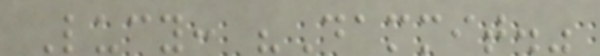Lucy: "Dammit."
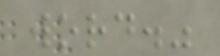word."
